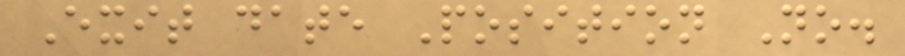Exit date Position No.
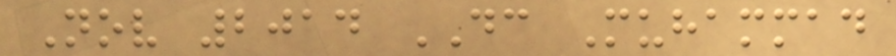Nov 2014 DC Muhammad
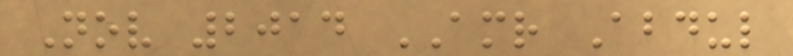Nov 2014 AMR Abdul
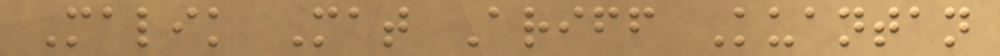Malik Mat Ariff Kuantan
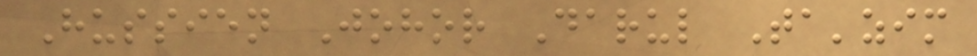Hussien Johor Darul Ta'zim
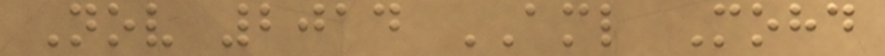Nov 2014 AML Mohd
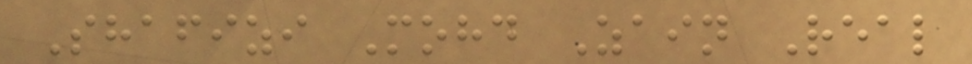Shafizi Mohd Zain Real
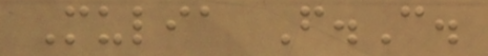Mulia F.C.
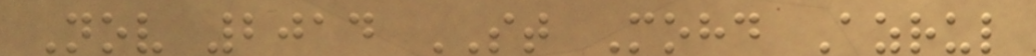Nov 2014 ST Mohd Azrul
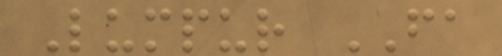Lumpur FA
